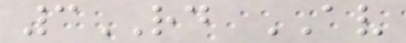3RD AV
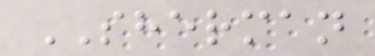SHERMAN
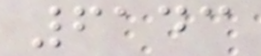6143
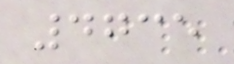4735
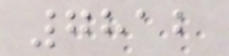7812
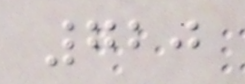720
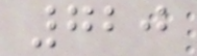720
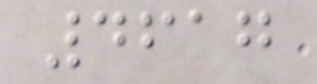4617
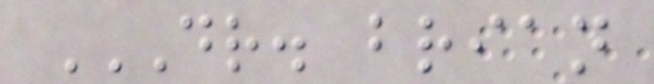DR. BRIAN
